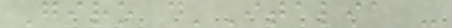Giro d'Italia -
